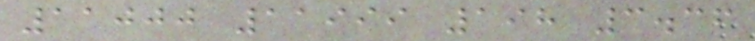11000 11999 198 3.36
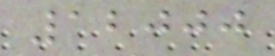12000
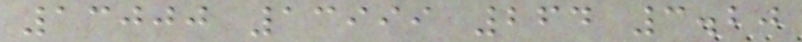13000 13999 264 3.20
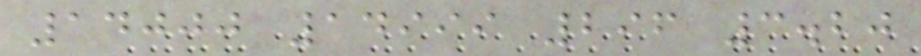14000 14999 296 3.20
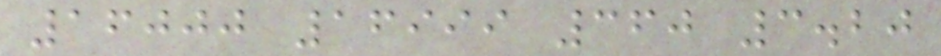16000 16999 360 3.20
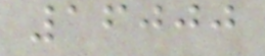16000
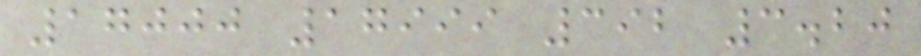17000 17999 392 3.20
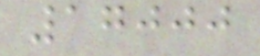17000
